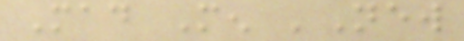Mad Men 'New
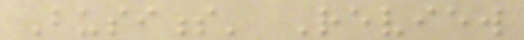Business' Review
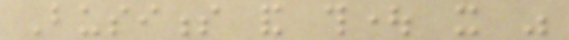Business and thought it was
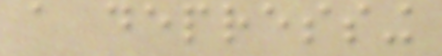a depressing
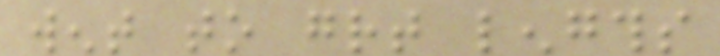went to great lengths
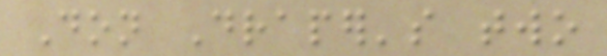Don Draper's two
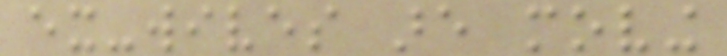ex-wives are moving
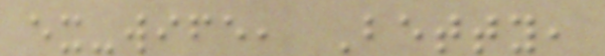ex-wife, Betty,
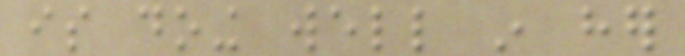is doing well in her
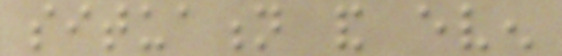situation and even
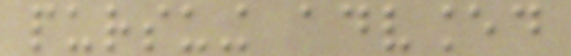pursuing advanced
